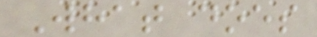What does
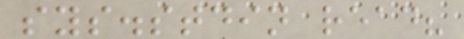sys.stdin read?
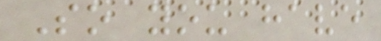So you have
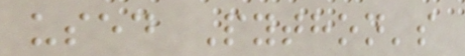used Python's
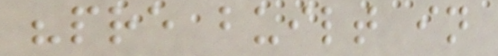"pre built in
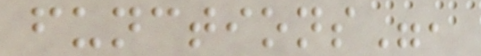functions",
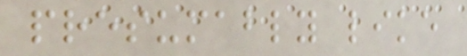presumably like
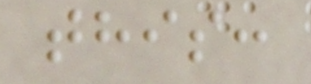this:
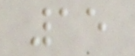15
